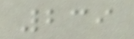239
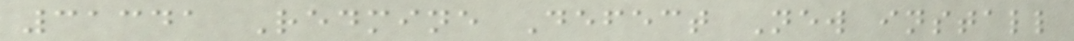31341 Redmine Defect New install
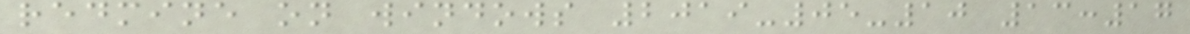redmine on windows 2019-05-10 13:17
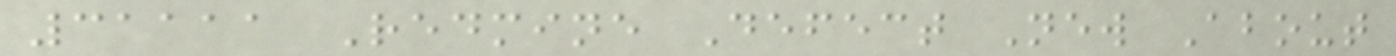31111 Redmine Defect New About
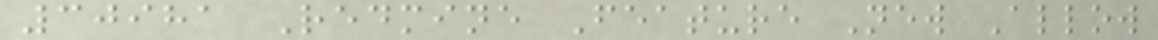30981 Redmine Feature New Allow
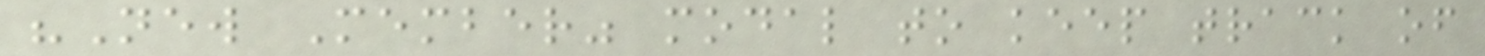"New Member" modal to keep track of
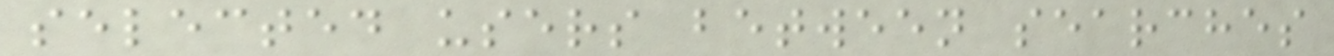selected users between searches
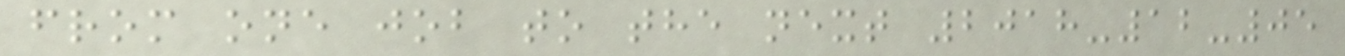from one job to the next 2018-12-05
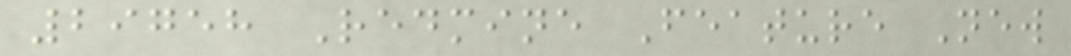29758 Redmine Feature New
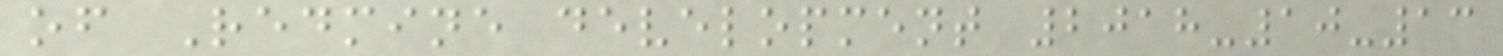of Redmine development 2018-10-13
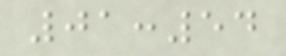01:54
